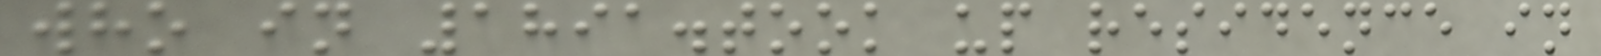who in 1891.took up residence in
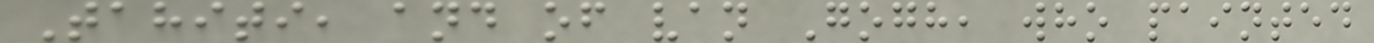Tahiti, and of van Gogh, who painted
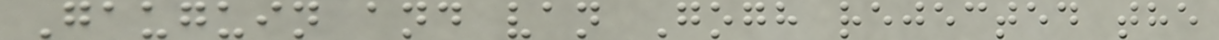Gauguin and van Gogh rejected the
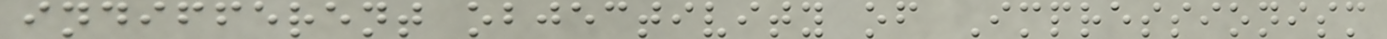indifferent objectivity of Impressionism
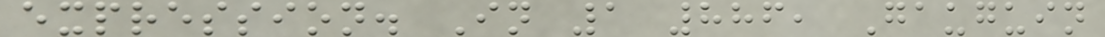expression. In 1 886, Gauguin
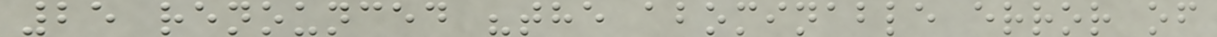25 renounced "the abominable error of
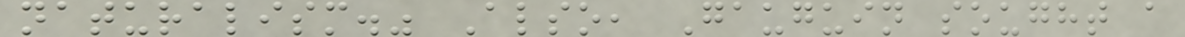naturalism." Also, Gauguin sought a
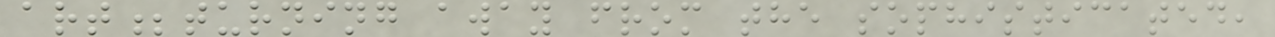art;turning away from the sophisticated,
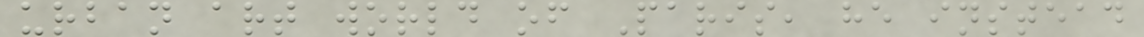urban art world of Paris, he instead
